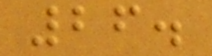26.
